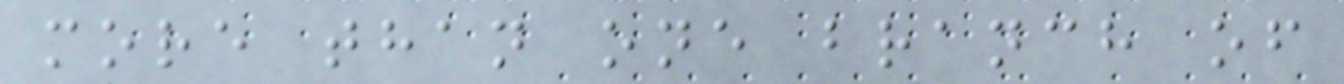more than one branch of
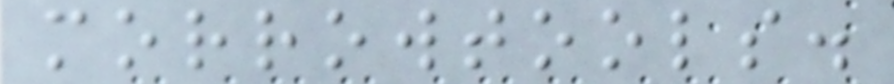morrowtools.
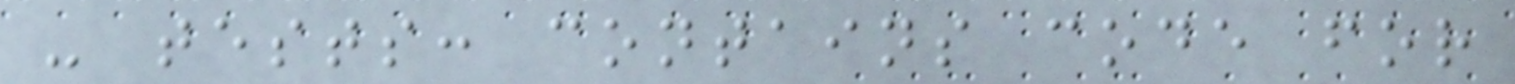- tests: contains code for
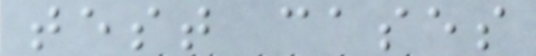test cases
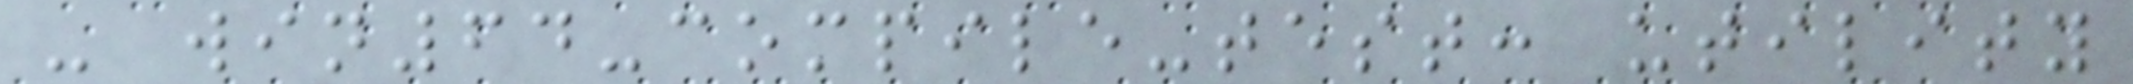- win64-compile-test: utility
